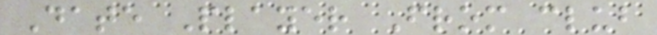Date Player From club
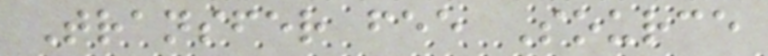Transfer fee Source
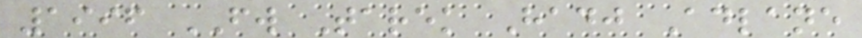1996 FW Tarek Hadj Adlane
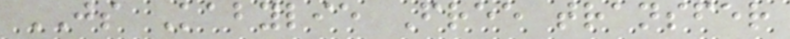JS Kabylie Free transfer
